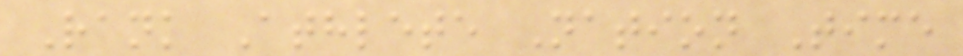Rank Athlete Nation Time
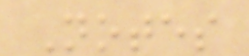Notes
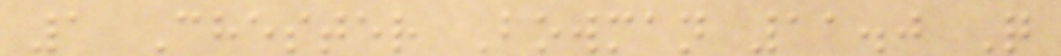1 Chester Bowman 11.0 Q
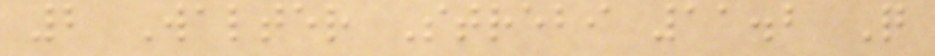2 Walter Strebi 11.2 Q
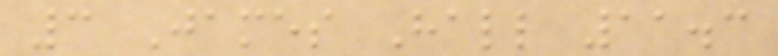3 James Hall 11.3
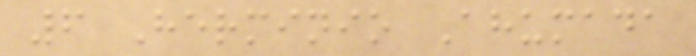6 Herminio Ahumada
